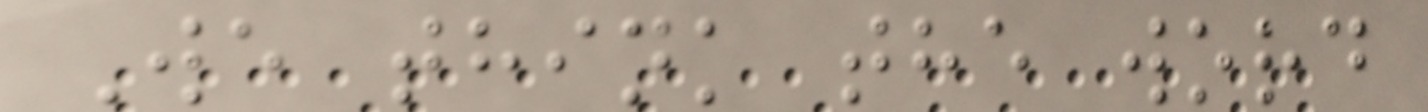We think the word
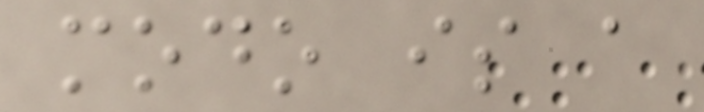modo is a
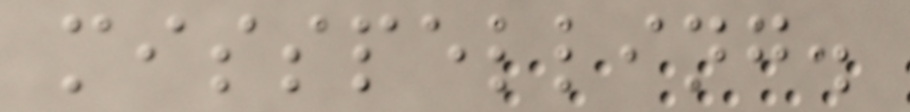misspelling.
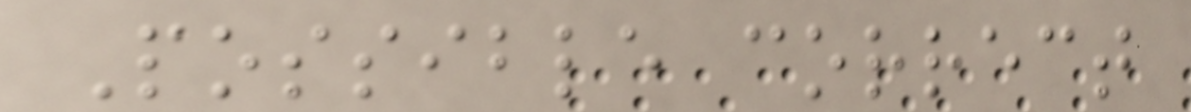Possible correct
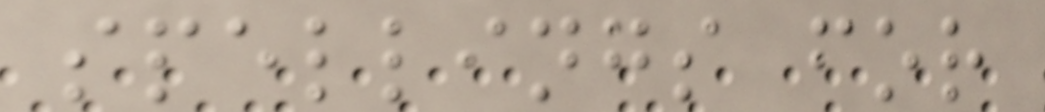spellings for
